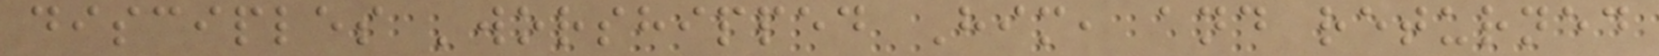disciples 'worshipped Him, and returned
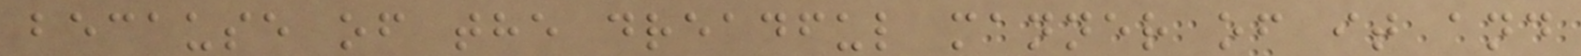because of the dreadful manner of it and
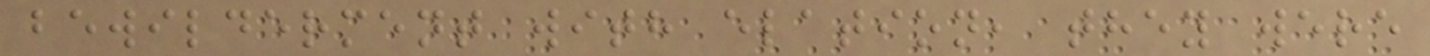bewilderment with elation, they were
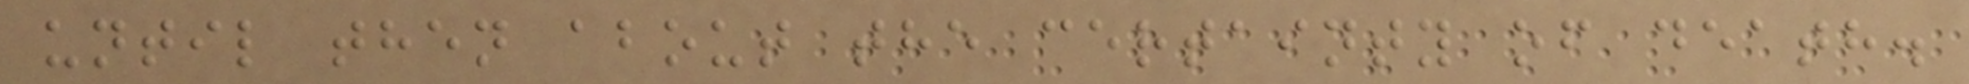until then about the certainty of death.
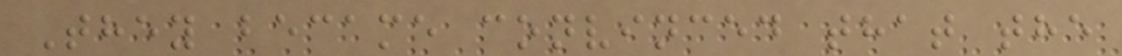They became convinced that the
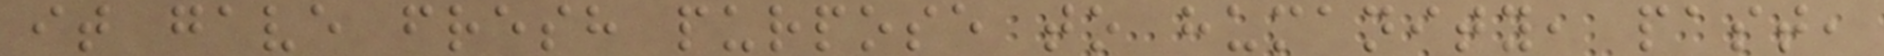it gave fresh purpose to humanity, past,
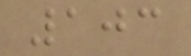103
